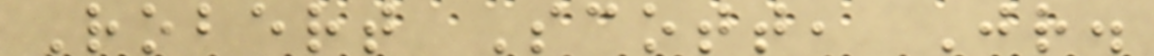Robert Scott, Jr.
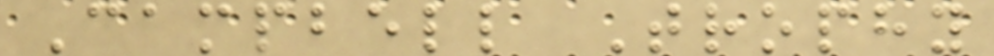Campbell Trophy
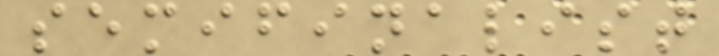semifinalist
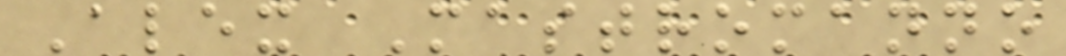Alex Mastromanno
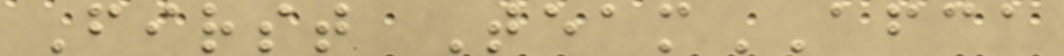First TeamAFCA
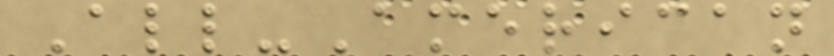All-American
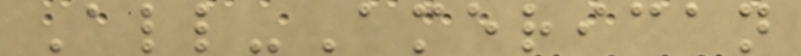All-American
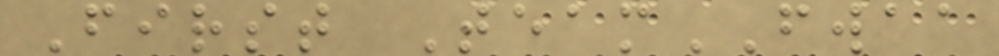First TeamFWAA
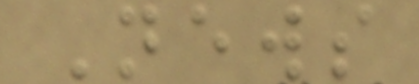News
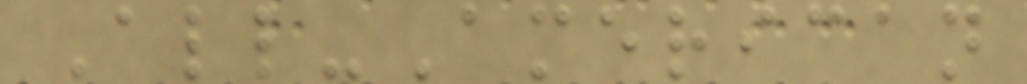All-American
